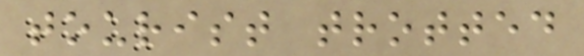tourist trotted
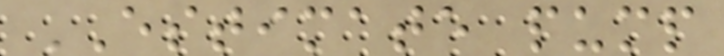ESTIMATE pump
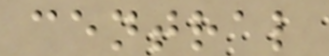central
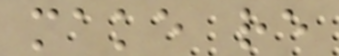make re
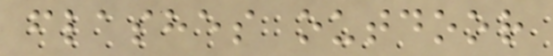flashes outdoor
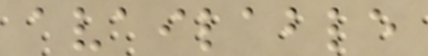available
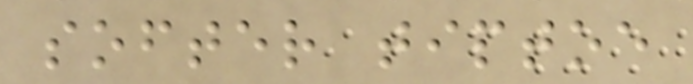softer tiptoe
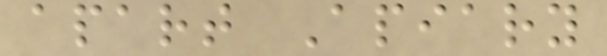apart Apiary
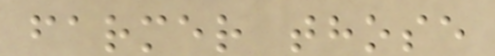farmer those
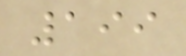199
